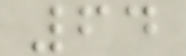64
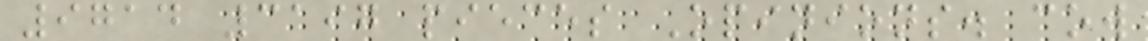9714 3197 pieces Opinions. cow
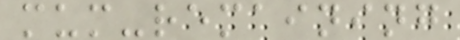mum-remaining
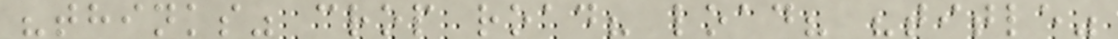"thinks" crop road? load? "title"
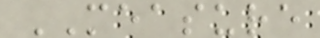MEASURE
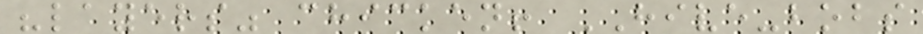"layers" chicken! HIVE-bobs
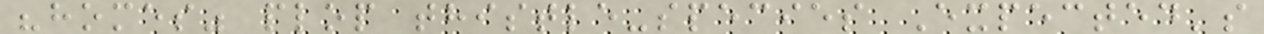"homes" plop thistle-species Expected's
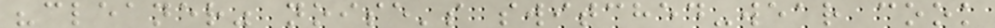"cleaner" noise's switched-wear cook
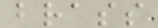brass
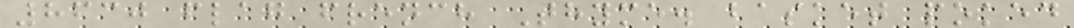8630 flag french Thyme. basket poked
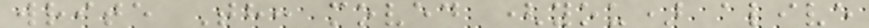write Th: moved (you) alive
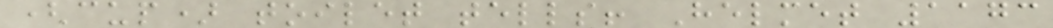(cup) toilet tells! Helmet 1173
